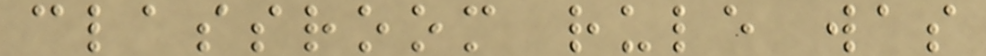classroom rule was
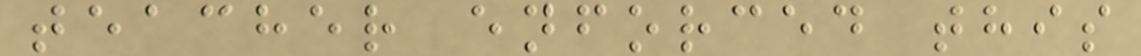teacher enforced this
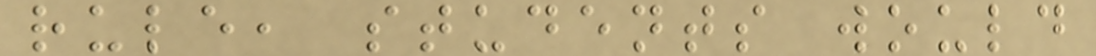rule, students would
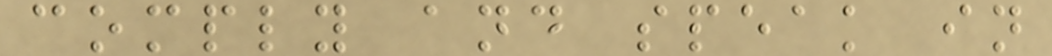comply and speak in
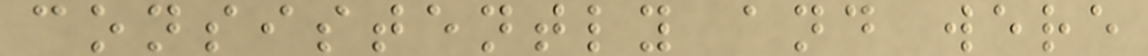consistently and were
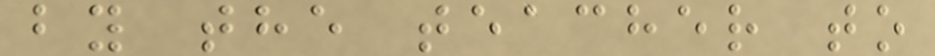by the teacher to
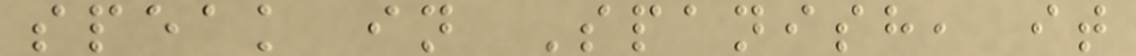speak in Spanish, it
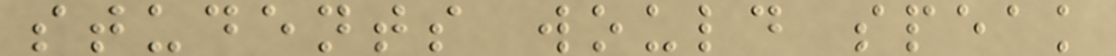students would speak
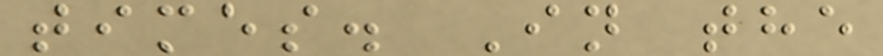times. In the
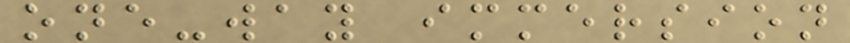one-way immersion
